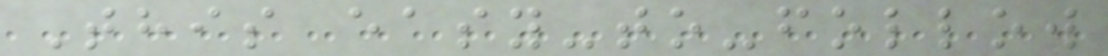This easy-to-follow
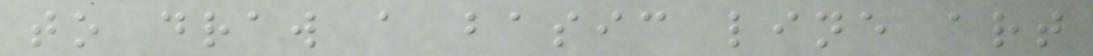to draw a basic line art
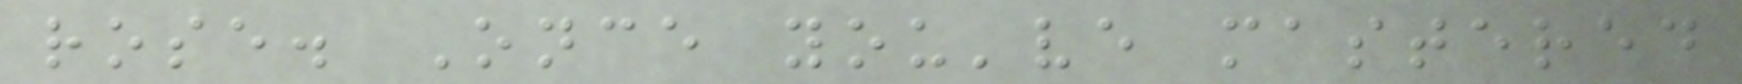rose. Once you've mastered
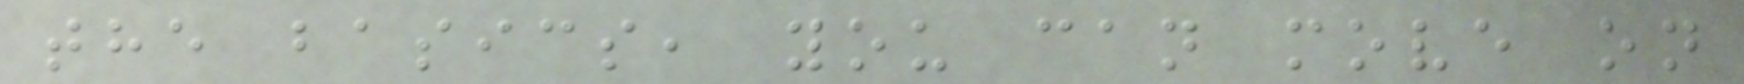the basics, you can move on
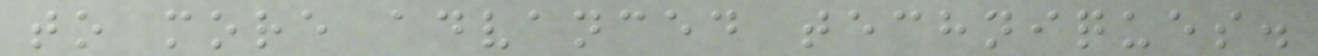to more advanced techniques.
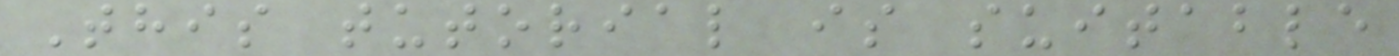This tutorial is suitable
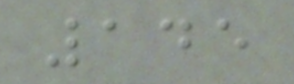145
